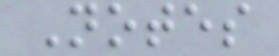Notes
